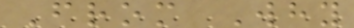From Why
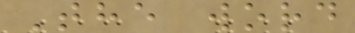The word
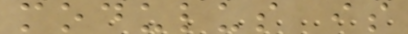modulus is
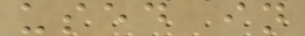used in
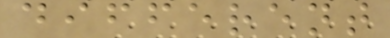different
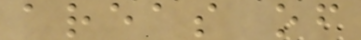areas of
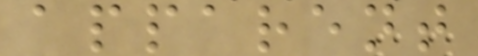apparent
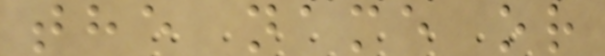the name or
